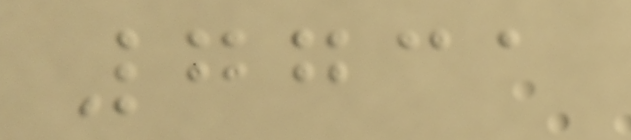7731
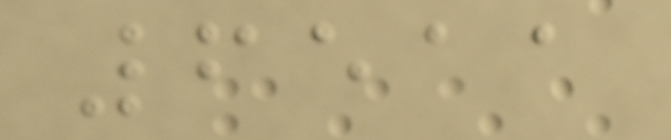6511
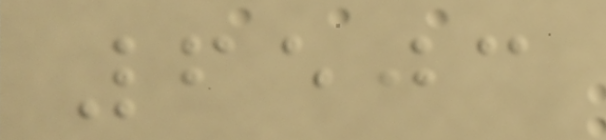6503
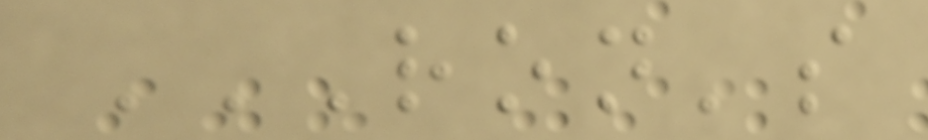RON'S
